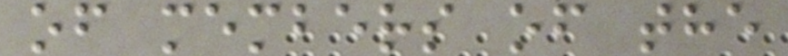of members of the
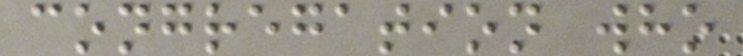congregation who
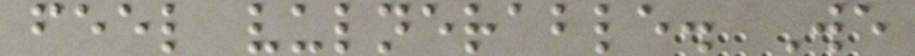feel vulnerable. We
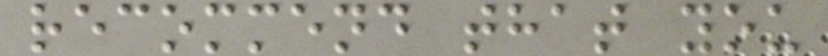recommend that you
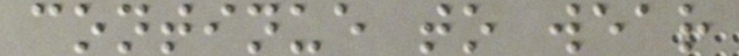continue to wear
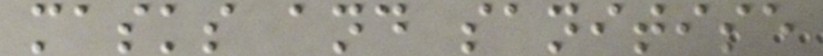masks and sanitise
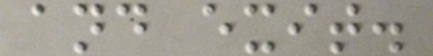and exit.
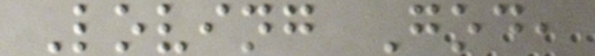Loving God,
